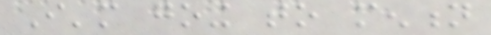I'm going to mention
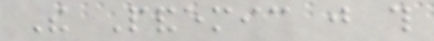The Pandemic just this
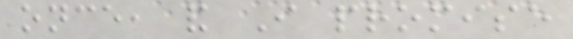once, and I promise
